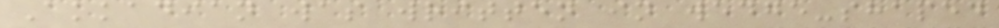Akkadian was written in wedge-shaped
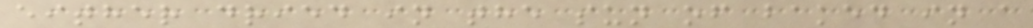either dried in the sun of baked in a
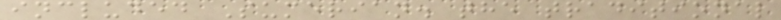included Sumerian. the traditional
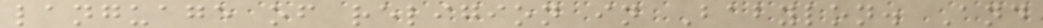language of religion in Babylon. And
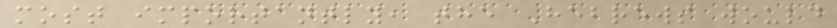most importantly, the Hebrews would
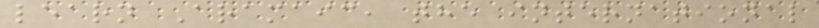learn Aramaic, the international
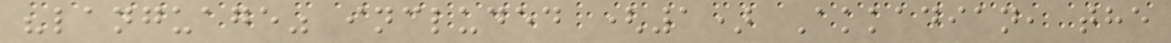"language" included (1) Akkadian, the
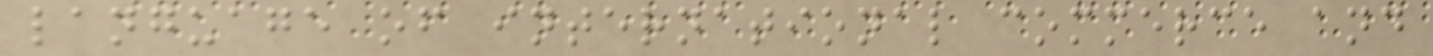language of international commerce and
